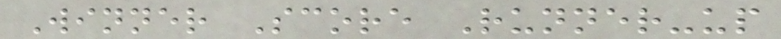Winner Score Runner-up
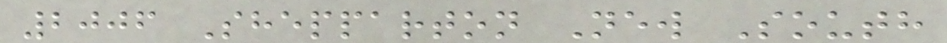2006 Shepparton New South
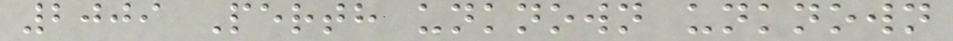2009 Perth unknown unknown
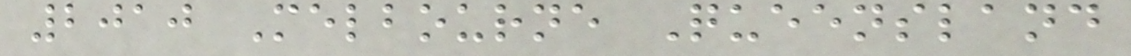2010 Melbourne Queensland
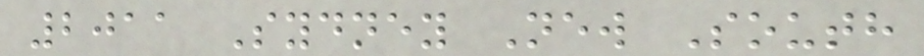2011 Sydney New South
